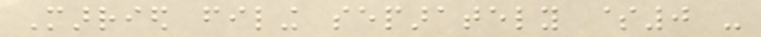Married filing separately $0 -
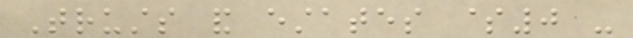Trusts and estates $0 -
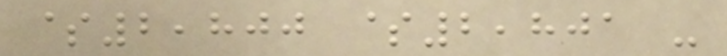$2,800 $2,801 -
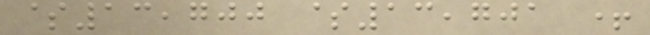$13,700 $13,701 +
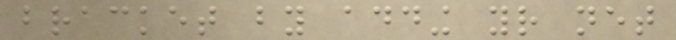bracket by adding your net
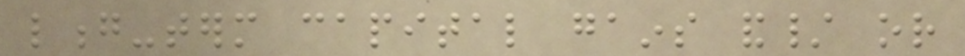long-term capital gains and/ or
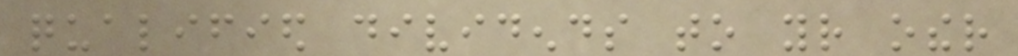qualified dividends to your other
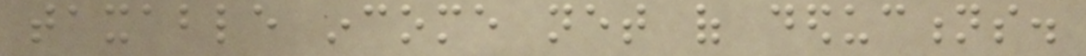taxable income net of deductions.
